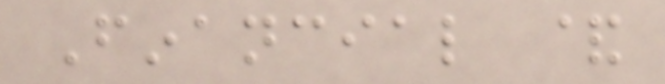Financial &
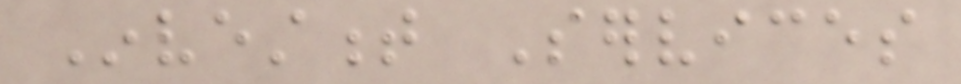Investment Services
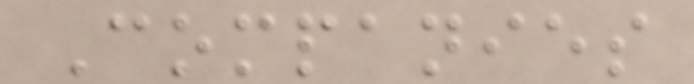Companies
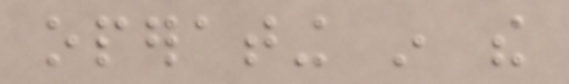operating in the
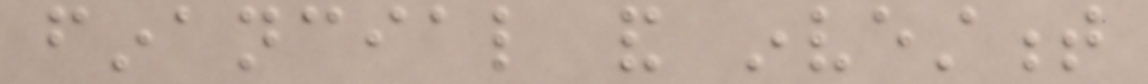financial and investment
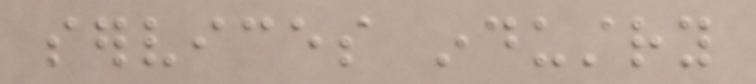services industry
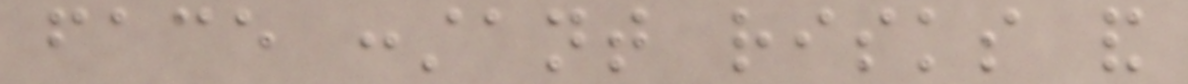face constant risks and
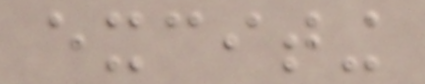exciting
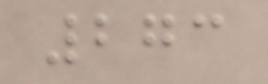273
